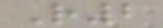R2
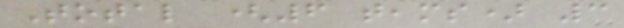Total (6 teams) 3
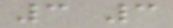3 3
